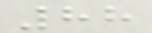88
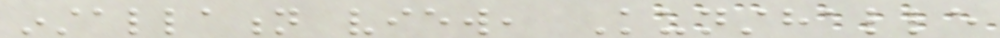installation view, Kunsthalle
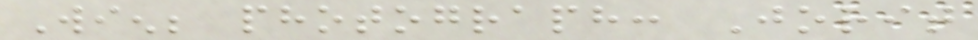Wien; photograph: Jorit
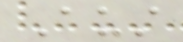Aust
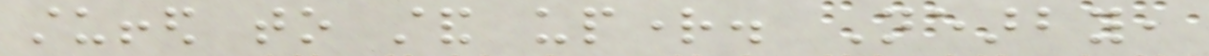stuffed to stand upright. Nearby,
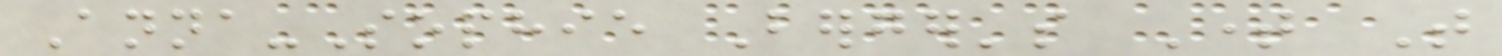Anna-Sophie Berger's Time That
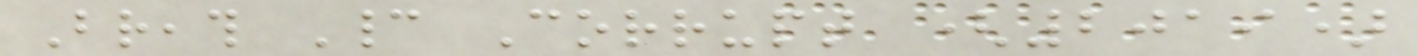Breath Cannot Corrupt (2019)
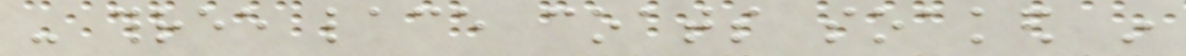- three lace coats soaked in
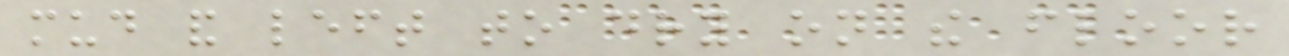mud and left to dry on the floor
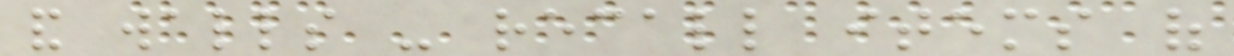and walls - recall items of
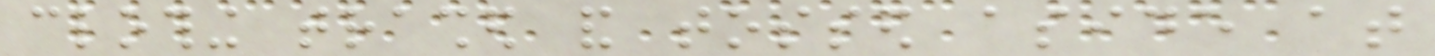clothing trashed and tossed aside at
